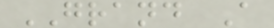GRAND A
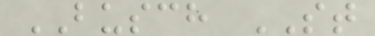BUSCH ST
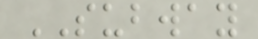SUBWAY
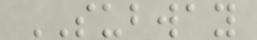SUBWAY
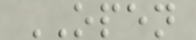OPEN
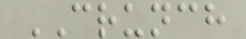CRUNCH
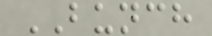BUNCH
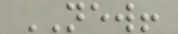NEW!
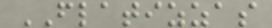FLATIZZAS
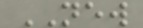NEW
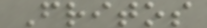Fritos
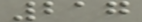217
